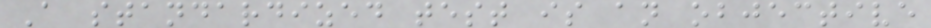A standardized test is an objective
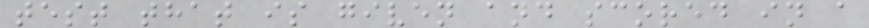test that is given and scored in a
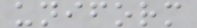uniform
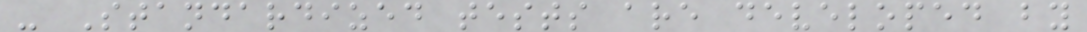- Standardized tests are developed by
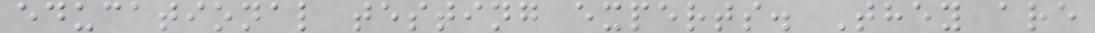educational testing experts. They are
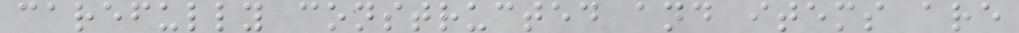carefully constructed and items are
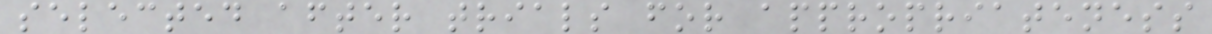selected after trials for appropriateness
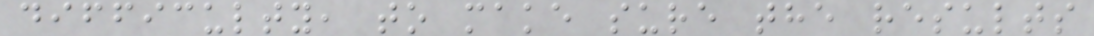difficulty, to make sure the results
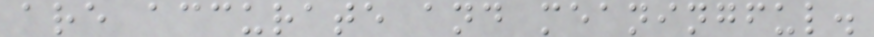are accurate and meaningful.
